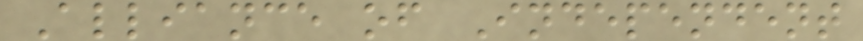Alliance of Independent
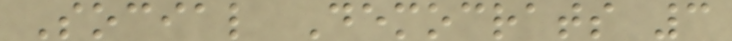Social Democrats 3
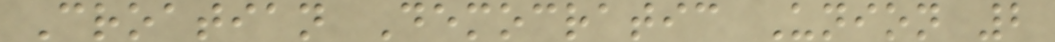Croatian Democratic Union 2
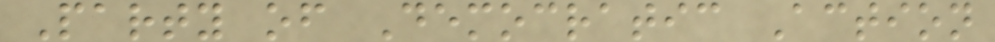Party of Democratic Action
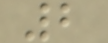2
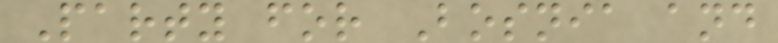Party for Bosnia and
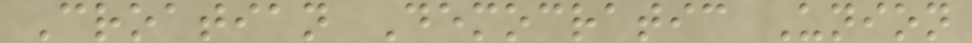Croatian Democratic Union
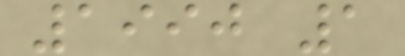1990 1
